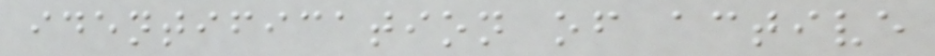identification of active
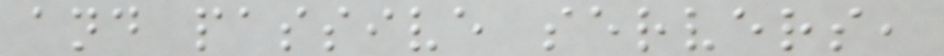and passive servers,
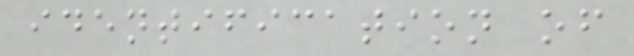identification of
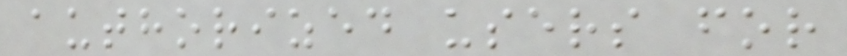authorized users for
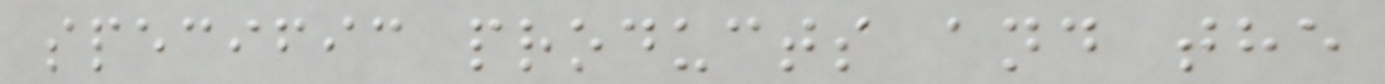specific products and the
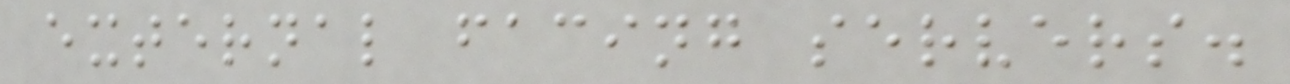external facing servers.
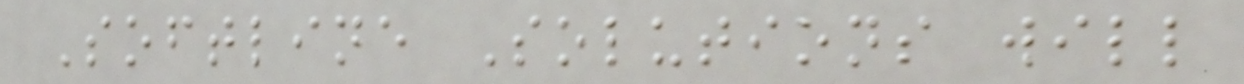Softline Solutions will
